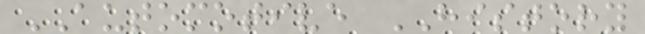AUTOMOTIVE HISTORY
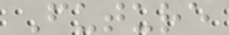Future
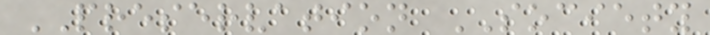PRESERVATION SOCIETY
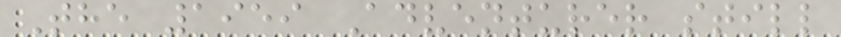The 1959 Adventurer still
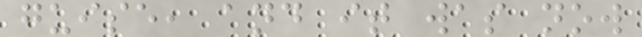guise, and it was now
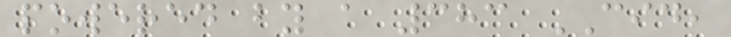powered by a 383 CID,
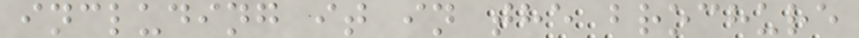including it in the brochure
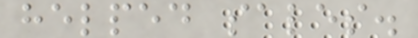helped sales.
